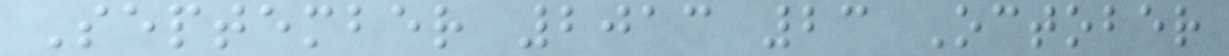September 2013 23 October
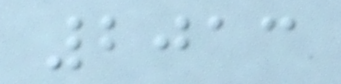2013
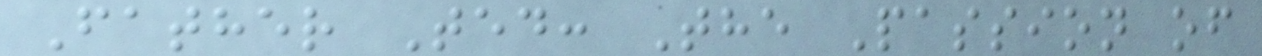Father Ted: The Passion of
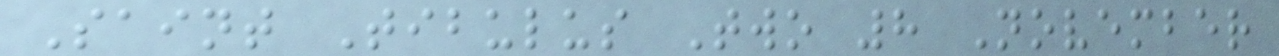Saint Tibulus Two 8 November
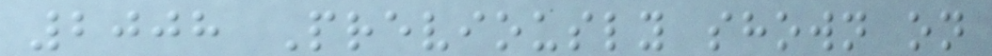2008 Previously shown on
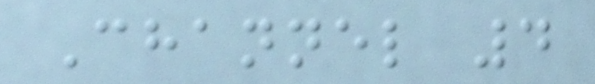Channel 4
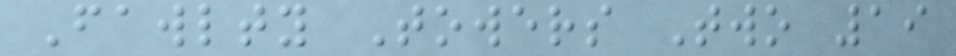Fawlty Towers Two 19
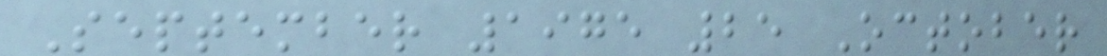September 1975 25 October
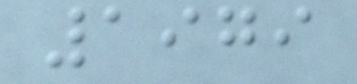1979
